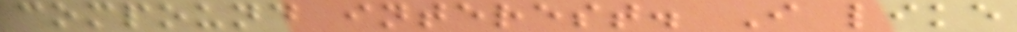compound interest. I like
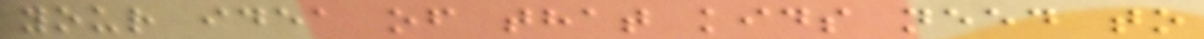your idea of that kids need to
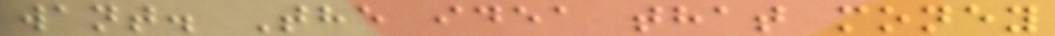want. The idea that money
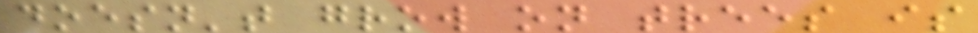doesn't grow on trees is
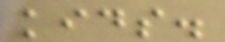kids.
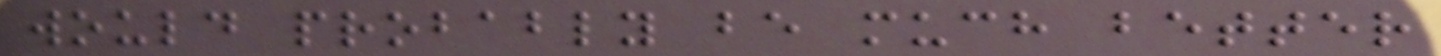would probably be much better
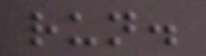run.
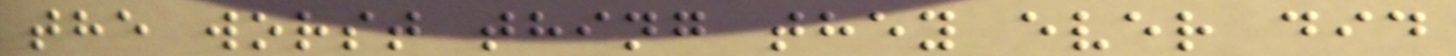the worst thing they ever did
